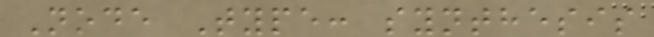Node Type: synthesis
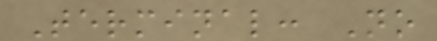Terminal: No
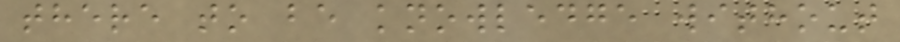there to be knowledge without
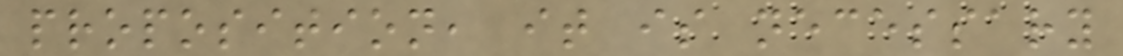proposition, it is necessary
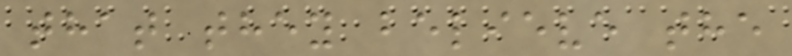that they believe the
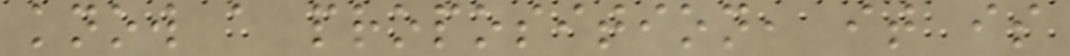know a proposition, it is
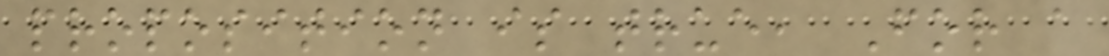proposition is true, For a
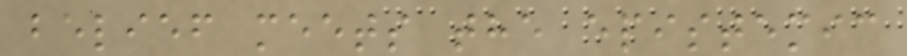belief meets the epistemic
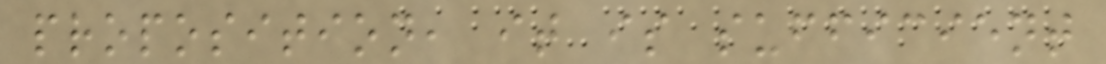proposition, it is sufficient
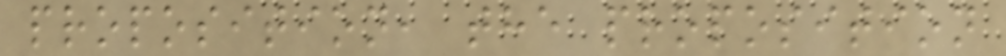proposition, the proposition
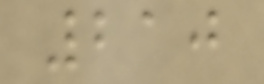210
